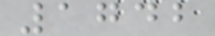1742
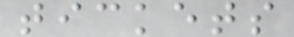tickets
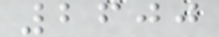2600
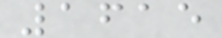1615
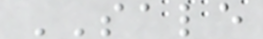SALE
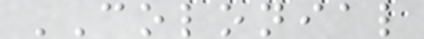COLONIAL
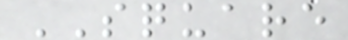SQUARE
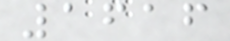1616
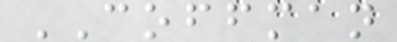COFFMAN
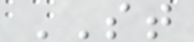ST
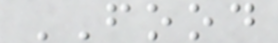FOOD
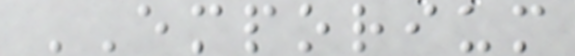EMPORIUM
